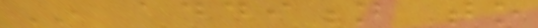In addition to
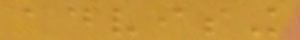advising
